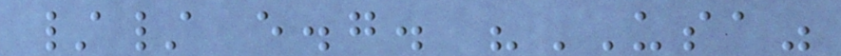// e.g. "USA"
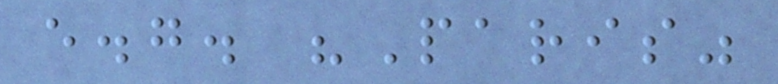e.g. "Paris"
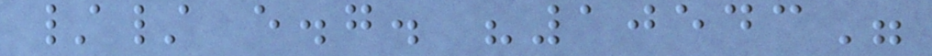// e.g. "10543"
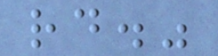rd."
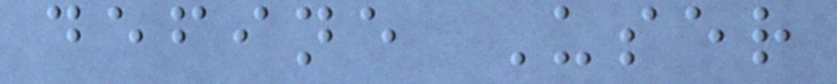define User
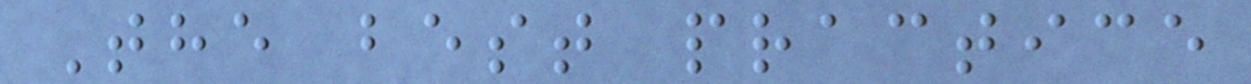The best practice
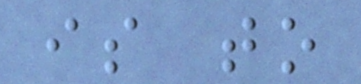is to
